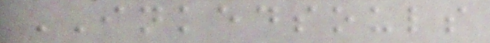INKEDSOULS
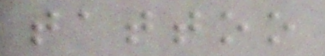tattoo
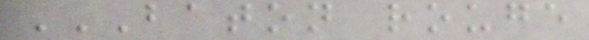BATON ROUGE
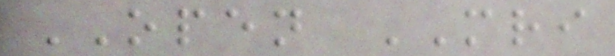OPEN MRI
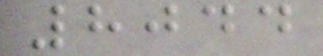8044
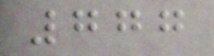777
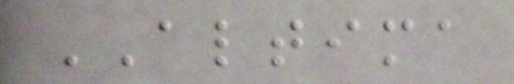ALTIMA
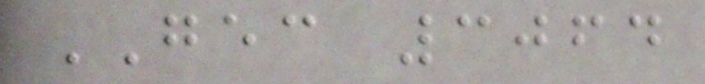GEC 3064
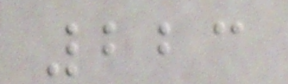223
